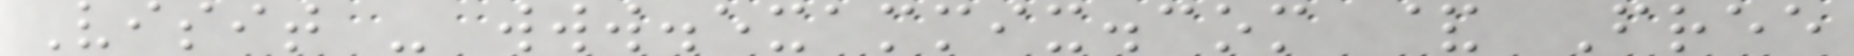Visit - www.exammix.com & Free
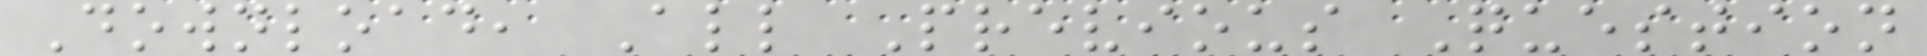Download, All Previous Question
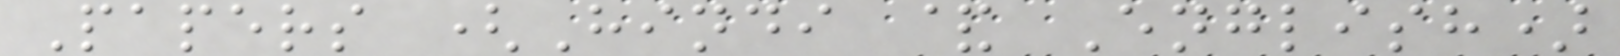Papers (Hindi & English)
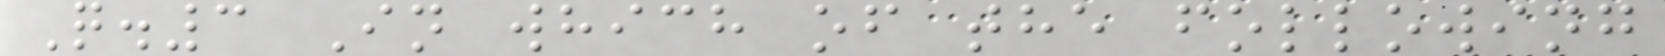Q.3 In which of the following
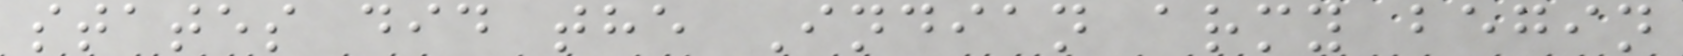states did the Indian army begin
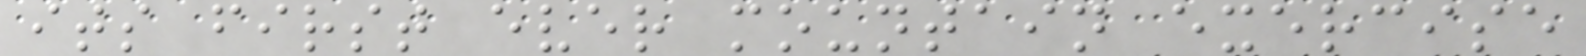its first ever mountain exercise
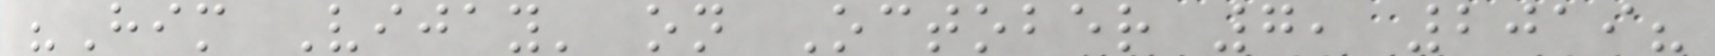"Him Vijay' on October 7, 2019?
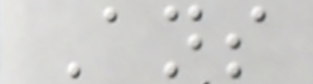Ans
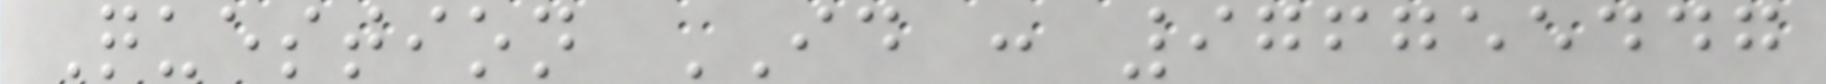Question ID : 976755447
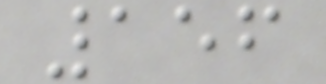156
